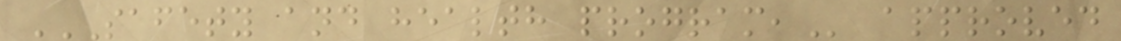SAFETY AND HEALTH PROGRAM, approved
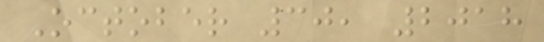October 30, 2018
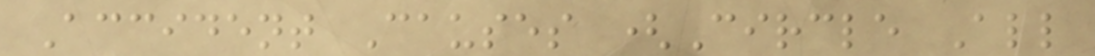Accident Causes (Circle All
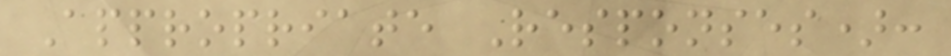Appropriate Responses):
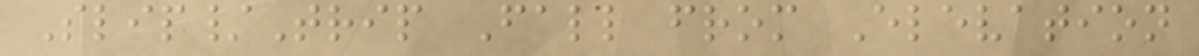Slip/Trip Fall from Elevation
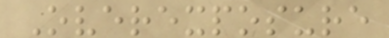Overexposure
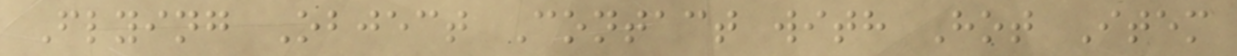Flying Object Contact with Hot Item
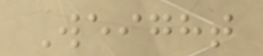Weight
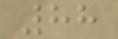88
